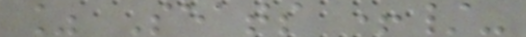% Seats +/-
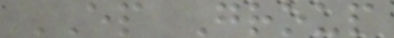EP Group
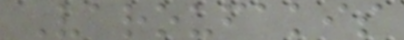Varoufakis
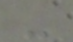-
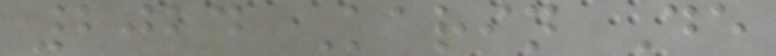2024 Karin De
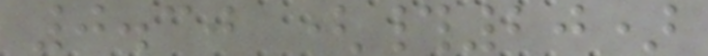0.30 (#20)
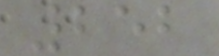252
